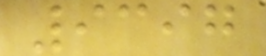9397
